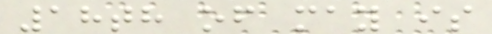18th of may is
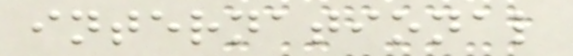international
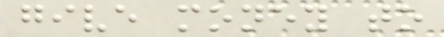give money to
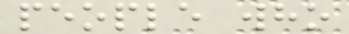people who
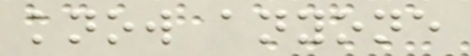know anyone
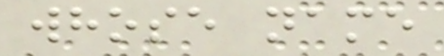whose name
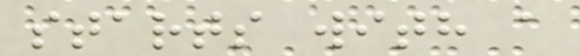starts with a
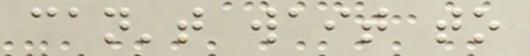can't wait to
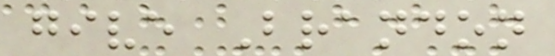give Brandon
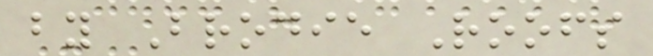by Brodie Roofs
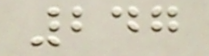247
